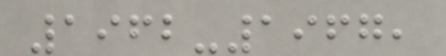1962-1967,
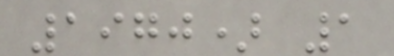1970) 1
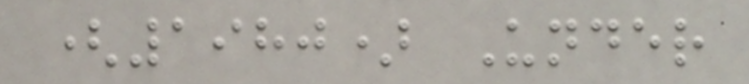(1980) Under
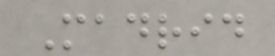Madrid
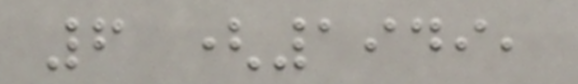6 (1949,
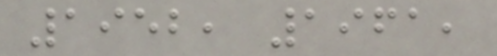1952, 1961,
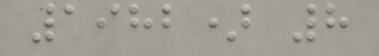1982) 8
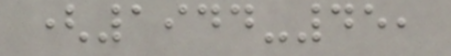(1944-45,
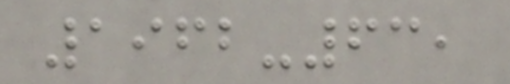1962-63,
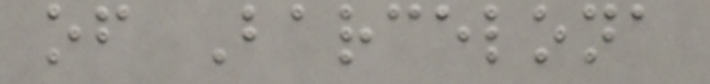of Barcelona
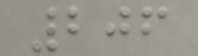206
